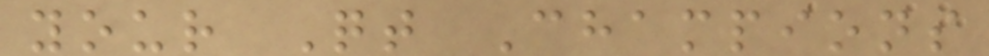your Qt Champions
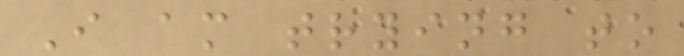I am trying to
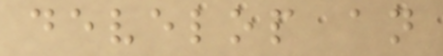develop an
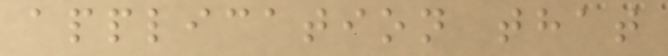application that
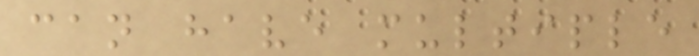can have multiple
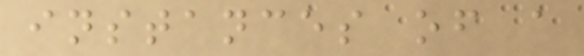instances of a
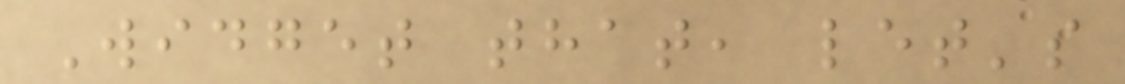Widget that, let's
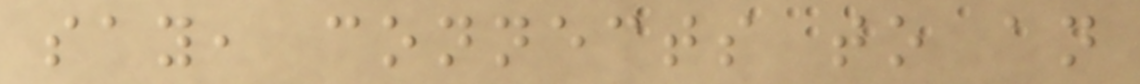say, connects to an
